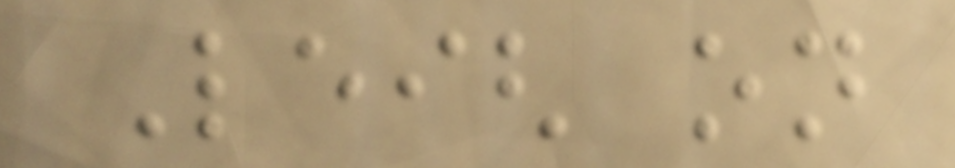Leigh on
